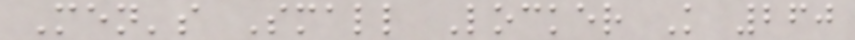Men's Small Locker K 260
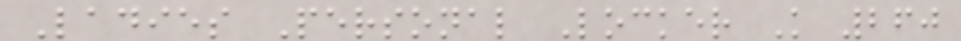Ladies Personal Locker K 260
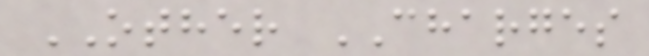OTHER CHARGES
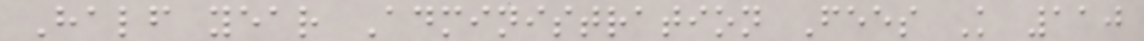Half year Administration Fees K 110
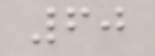60
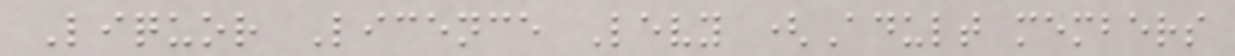Liquor Licence Levy (Adult members
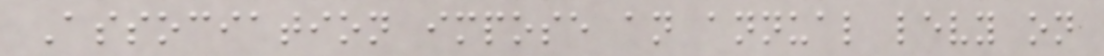Association impose an annual levy on
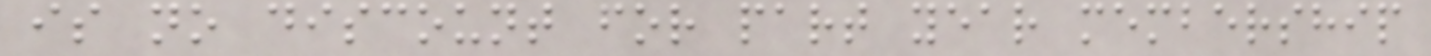is no discount for part year membership
